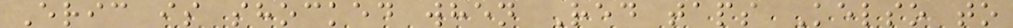Eric is shocked when Red taps Kelso to
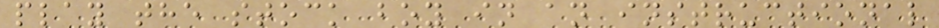play the stock boy in an instructional
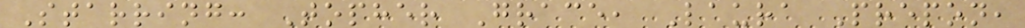Starring: Topher Grace, Laura Prepon,
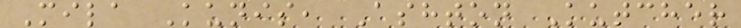Mila Kunis, Ashton Kutcher
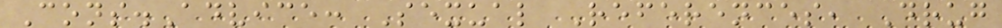Cons.Advice: Sexual References, Drug
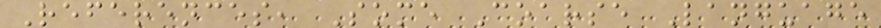References, Some Coarse Language
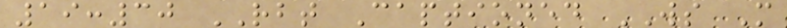19:30 RBT Captioned WS M
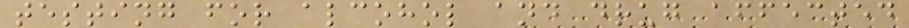testing for alcohol and drug affected
